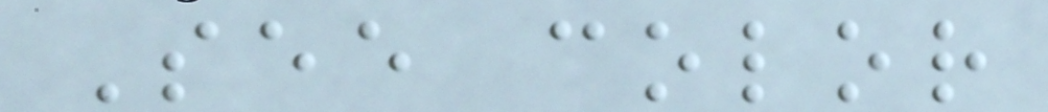See color
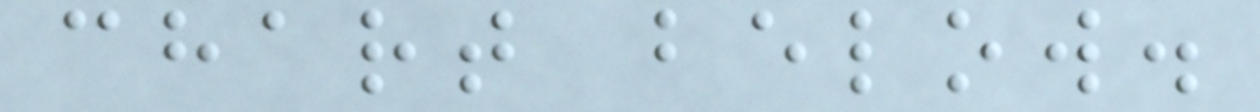chart below.
